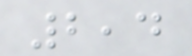2,4
